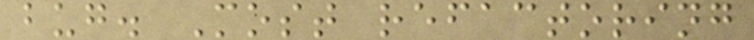bug. Most refactoring
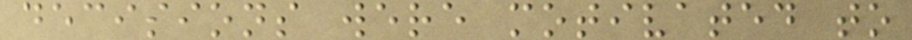decisions were motivated to
